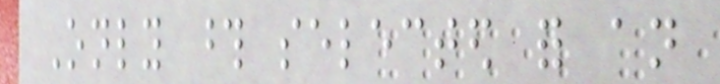Only those selected for an
